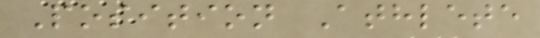Position Athlete
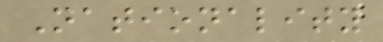Nationality
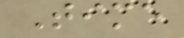Time
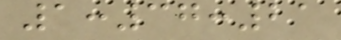1:37:21
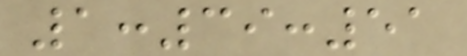1:39:51
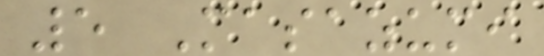5 Masazumi
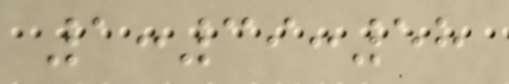1:39:58
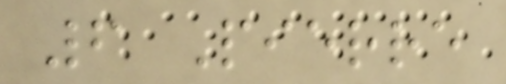6 Pierre
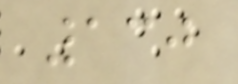130
